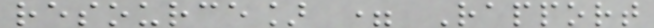resource] = Rapport
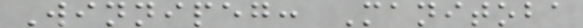Winnipeg: Manitoba
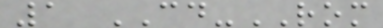1 CD-ROM
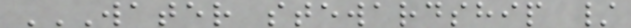WATER STEWARDSHIP /
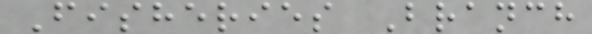Fisheries Branch
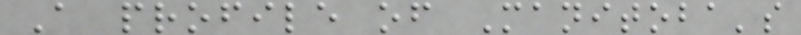A profile of Manitoba's
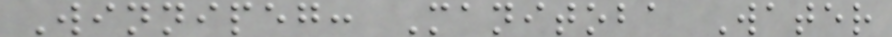Winnipeg: Manitoba Water
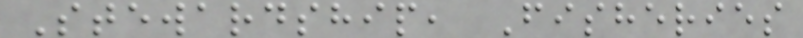Stewardship, Fisheries
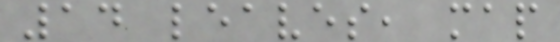14 leaves, map
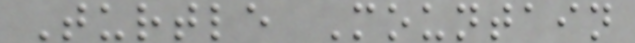Turtle Mountain
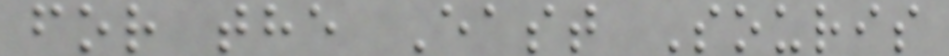for the East Souris
